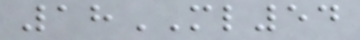18ML54
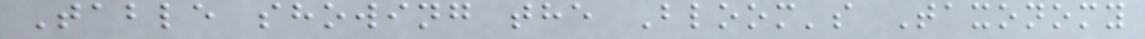Table showing the Bloom's Taxonomy
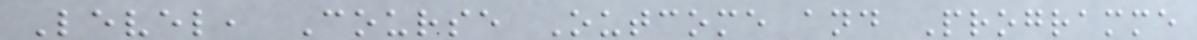Level, Course Outcome and Programme
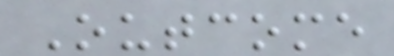Outcome
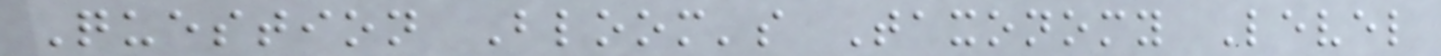Question Bloom's Taxonomy Level
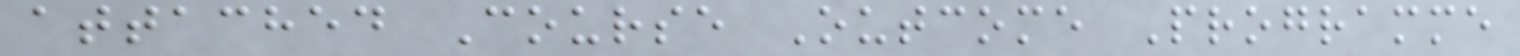attached Course Outcome Programme
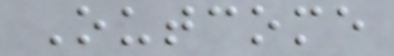Outcome
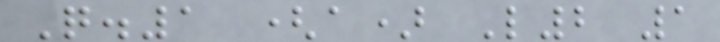Q.1 (a) L2 1
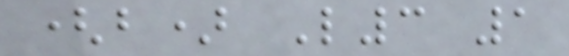(b) L3 1
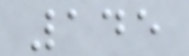145
